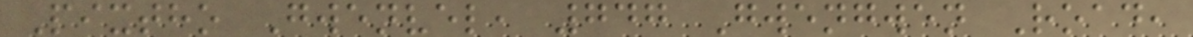Pixtho Gwenvel, 747 Gwengwen Road,
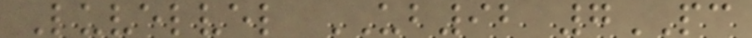Luvelvel UB92 7PC
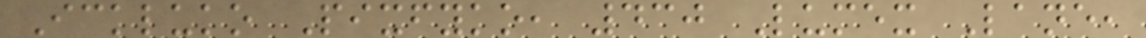Ickluko Pixfyko, 430 Lumex Lane,
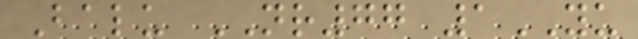Balu NR77 1YU
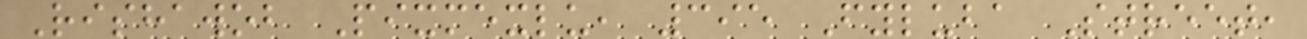Rishawob Pixmexlu, 395 Fyluba Street,
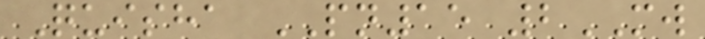Quisha PN15 2MW
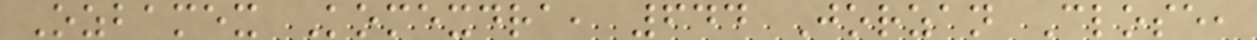Ozbamex Komexdra, 644 Jorzan Close,
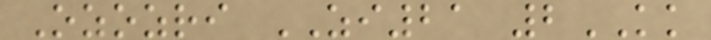Ozozri ZI21 2KK
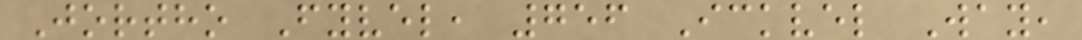Jortho Fyvel, 756 Ickvel Way,
